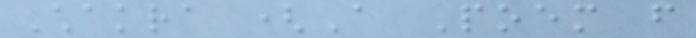Chakra (A Poem from
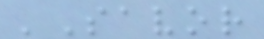'Savor
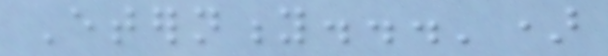Eternity...')
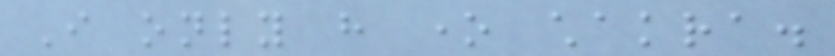I only have one chakra.
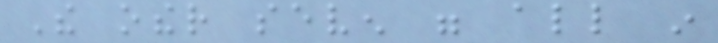The other seven were all in
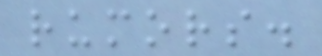rumors.
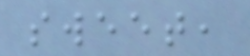sweet,
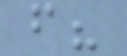from?
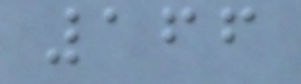166
